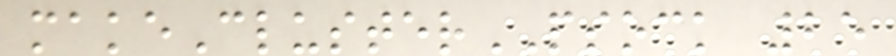makeClusterPSOCK 25
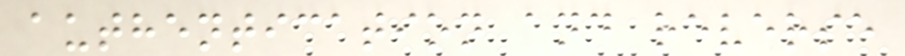authentication and reverse
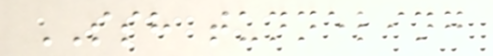SSH tunneling
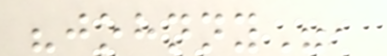"johnny",
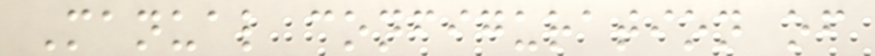Manual configuration of
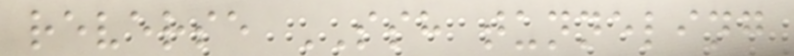reverse SSH tunneling
